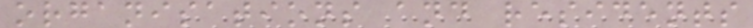organisations and residents
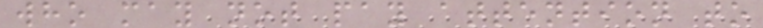who may not pay attention to
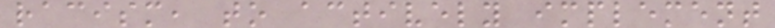racism, to actively implement
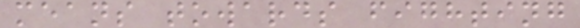means towards fighting
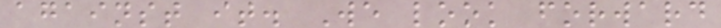against it. We look forward
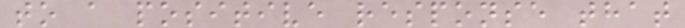to a positive response that
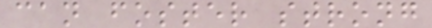can foster strong
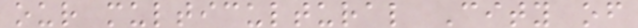our multicultural City of
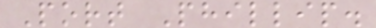Port Phillip.
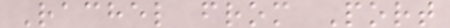Rachel from Port
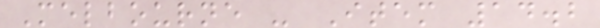Melbourne - Item 14.2
